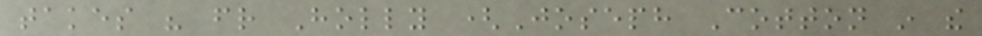takes his friend Holly (Joseph Cotton in the
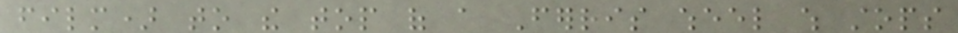film) to the top of a Ferris wheel which stops
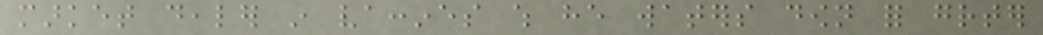market dealer in vaccines which he waters down for greater
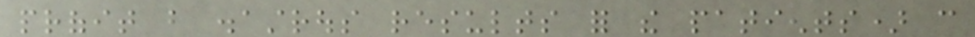profit but disastrous results for the patients) can
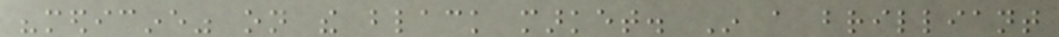"medicine" on the black market. In a brilliant
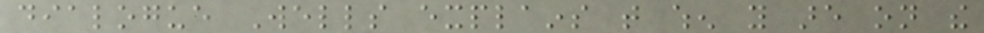dialogue Wells explains that when you are on the
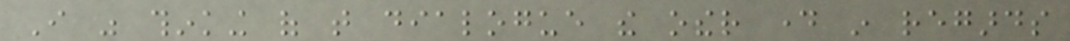I was thinking of that dialogue the other day in regards
